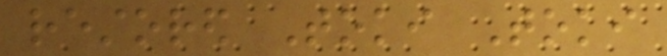restored Toki Toki
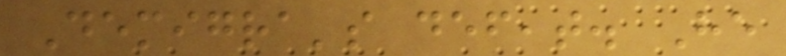Demigra's defeat. He
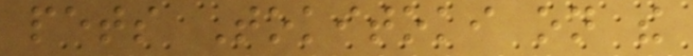pets Tokitoki on the
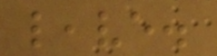leave.
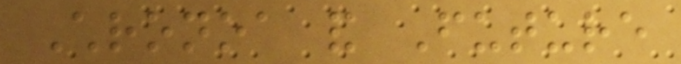Chronoa and Future
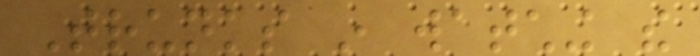Trunks in watching the
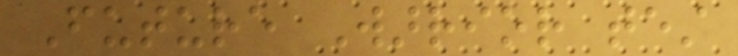Future Warrior test
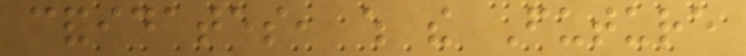candidates, which the Future
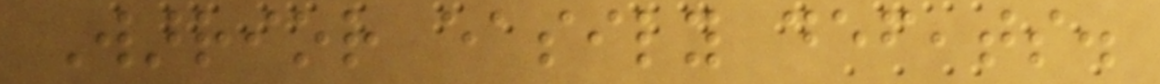Warrior easily defeats.
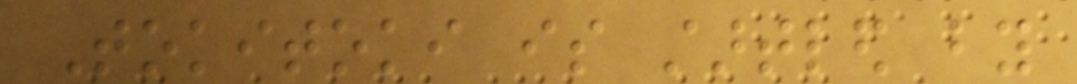Tokitoki is startled by
